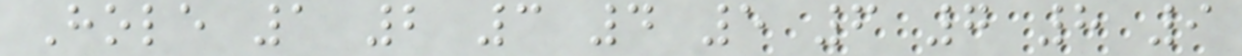Hole 1 2 3 4 5 6 7 8 9
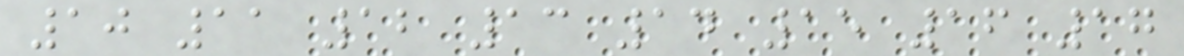10 11 12 13 14 15 16 17
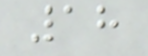18
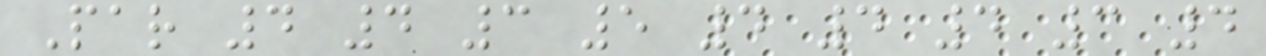Par 4 4 3 5 4 4 4 3 4
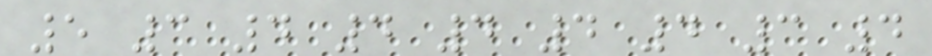5 3 4 4 4 4 4 3 4
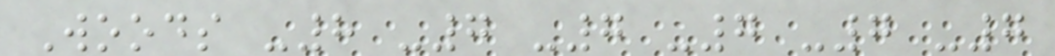Woods -8 -7 -7 -7 -7 -7
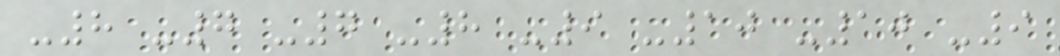-8 -7 -7 -8 -9 -10 -10 -9
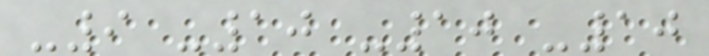-9 -10 -10 -10
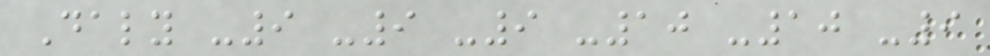Daly -9 -9 -9 -10 -10 -9
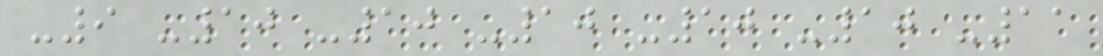-9 -10 -10 -10 -10 -10 -11
